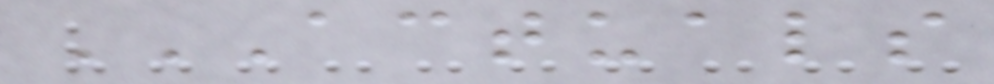ACTUALS
